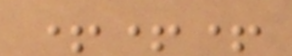+++
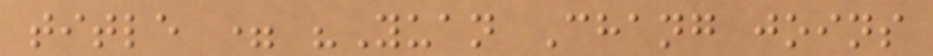title = "Yuan Chang joins
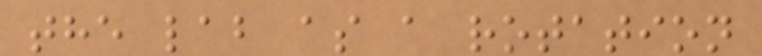the lab as a rotation
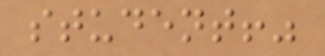student!"
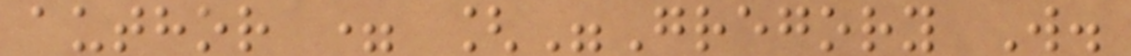author = ["Gregory W.
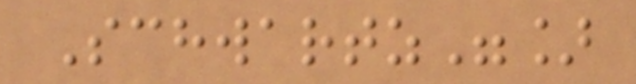Schwartz"]
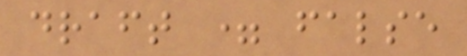draft = false
